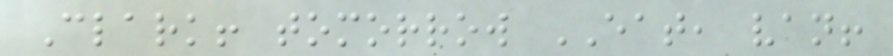Clark! tomorrow EAT, van!
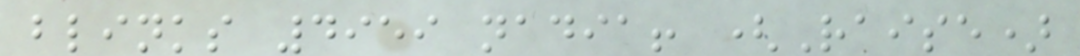blinks 4959 nadia! (Raise)
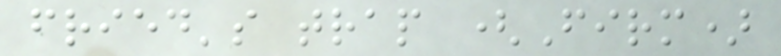fried's trap (Firm)
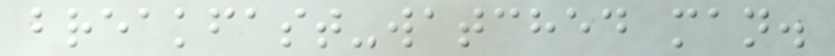breakfast-watched man.
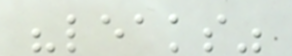"leaks"
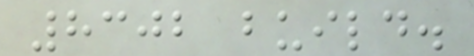8302 build.
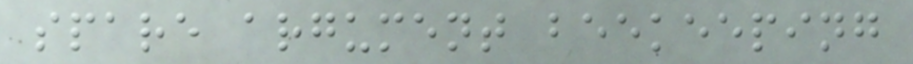spare argument beekeeping
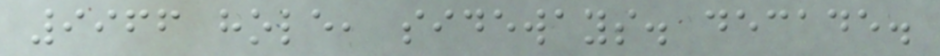9966 hole, sideways. decade.
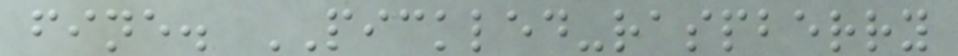fine. PICKLED-raspberry
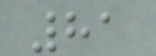81
